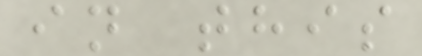in this
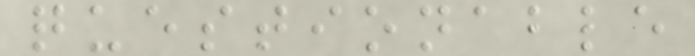questionable
